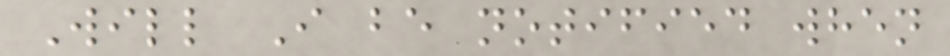Will I be notified when
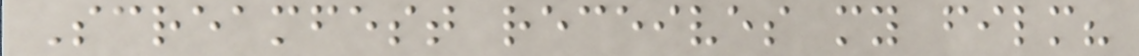Screamfest receives my film?
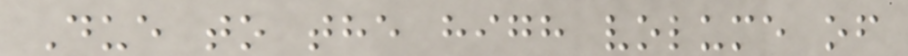Due to the high volume of
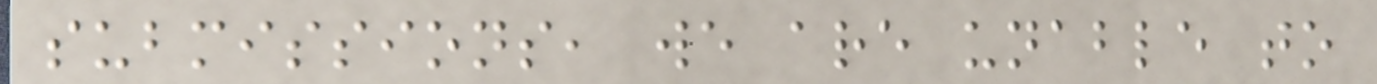submissions, we are unable to
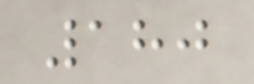180
